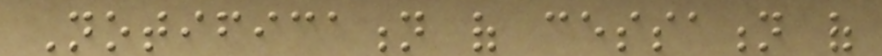Notification of cessation of
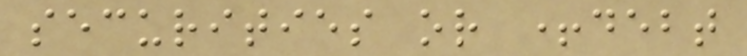securities or +debt
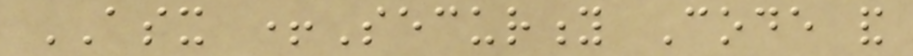ASX +Security Code and
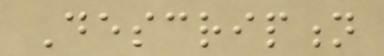Description
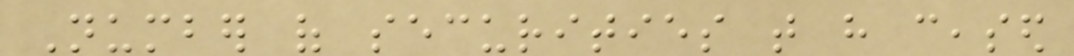Number of securities that have ceased
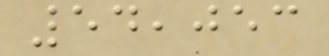54,053
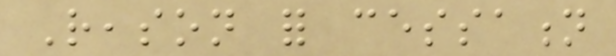Reason for cessation
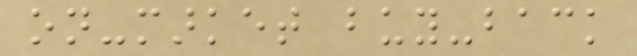on-market buy-back
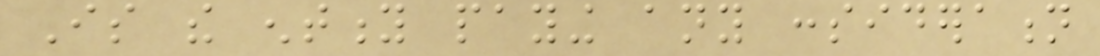Is the entity paying any consideration
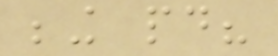being paid?
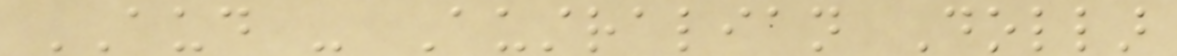AUD - Australian Dollar
